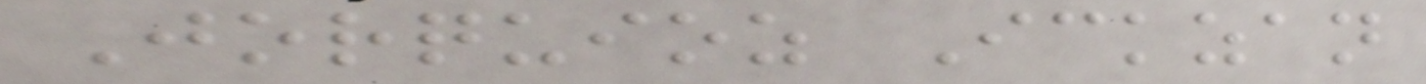Jorquioz Ickzan
